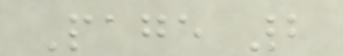Page 2
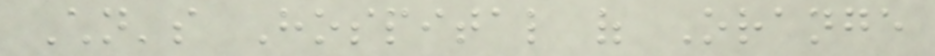Children's Hospital of Orange
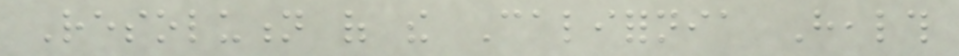Resolution of the California Health
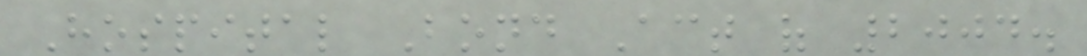Hospital Bond Act of 2004.
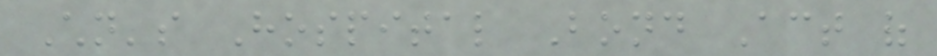Children's Hospital Bond Act of
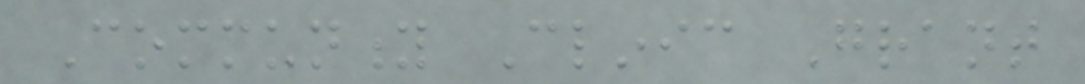Community Clinic Grant
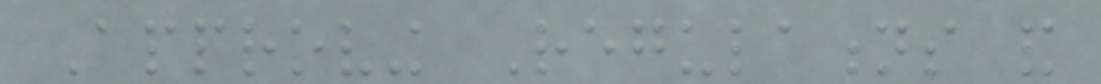Approving Regulations and
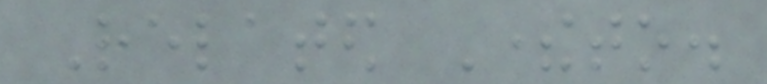Related Thereto.
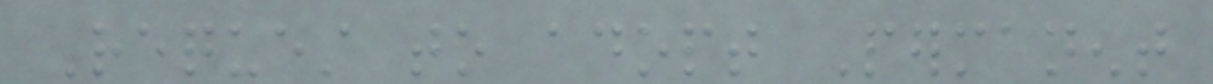Request to adopt Permanent
